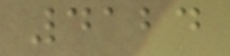4124
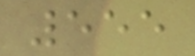555
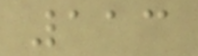113
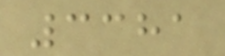3381
